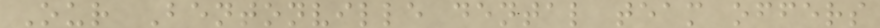Our Bentonville dental team offers
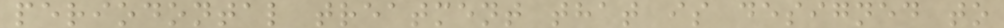periodontal treatment that is designed to
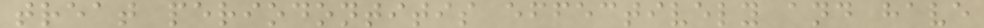treat periodontitis effectively and have
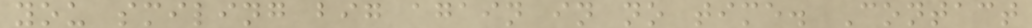you smiling big again in no time. Contact
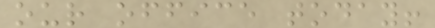our office today!
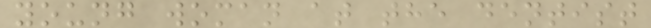young woman at the dentist
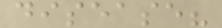disease?
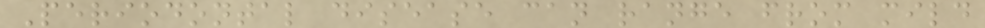Periodontal disease can range from mild
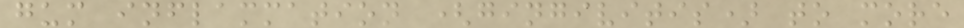gum inflammation (gingivitis) to more
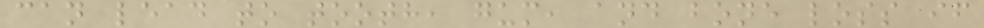can lead to tooth, gum, and bone loss if
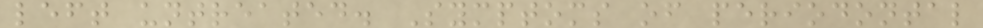left untreated. Symptoms of periodontal
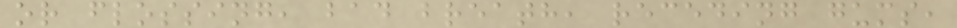or flossing, bad breath, receding gums,
